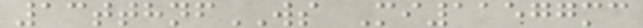13tthnfWS Mi11577mc
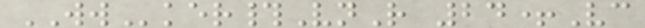WWker#VnR 24+Vc
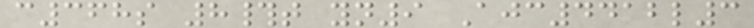c368s 8#t yn9 Ajc4412l3
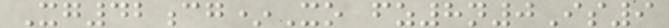Xg42cg*Xo fz8n0Is9
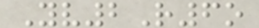Yv2R6o
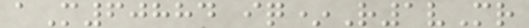aM60884 iq*R1vMr
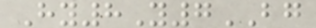Hy8Y7BG
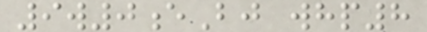9w0eBj whp8
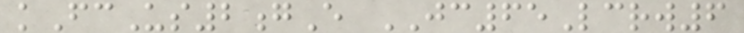kFcUs2gE JC65Lcrw6
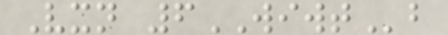Vxn 6WIWTb
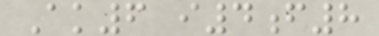Ak6 i4f8
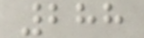288
